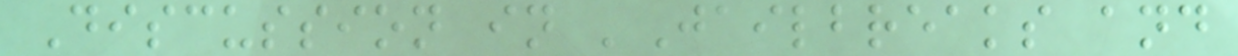Discussion in 'Jailbreaks and
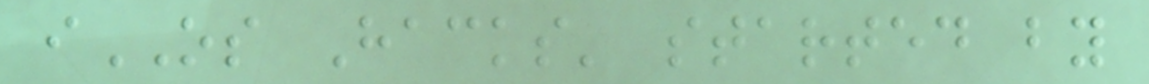iOS Hacks' started by
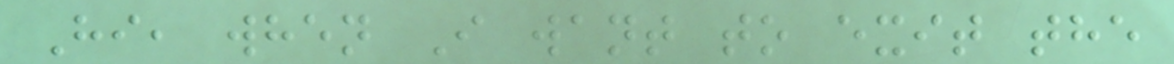Hi, when I want to exit the
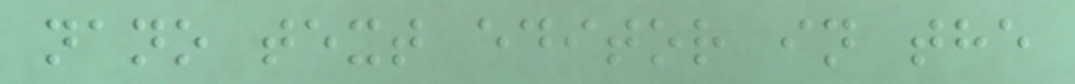nano text editor in the
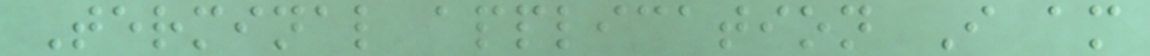Terminal application I am
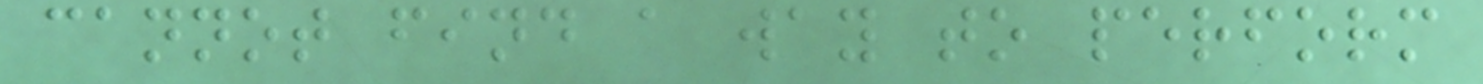cannot find a way to perform
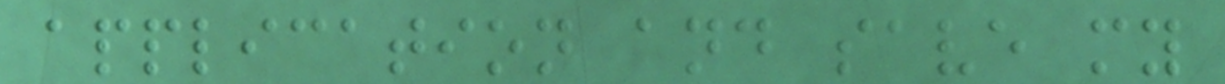application and save my
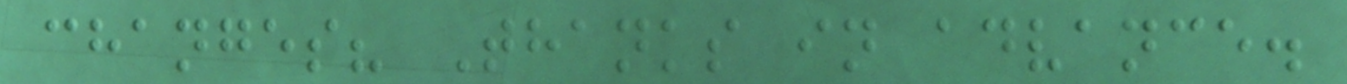changes? Thanks in advance.
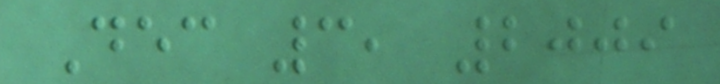Dec 3, 2009
